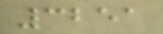3251
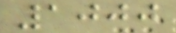1000
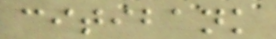citibank
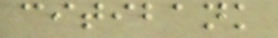citibank
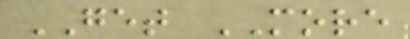GET MORE
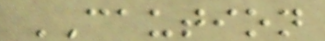CAUTION
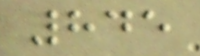845
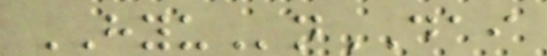HYUnDAI
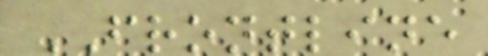FRONTLINE
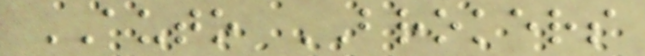AUTO BROKERS
